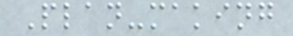Plan-making
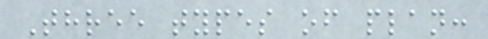Three types of plan:
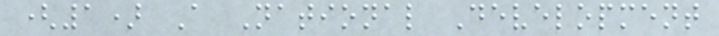(1) A National Development
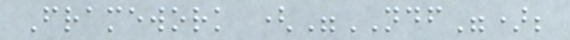Framework ("NDF");
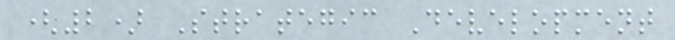(2) Strategic Development
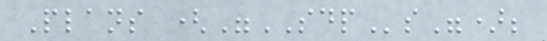Plans ("SDPs");
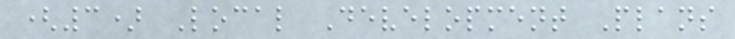(3) Local Development Plans
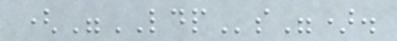("LDPs").
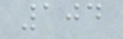104
